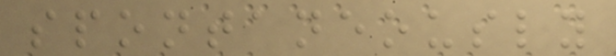spontaneously
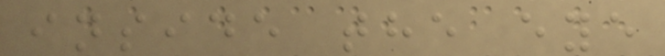inside the eye
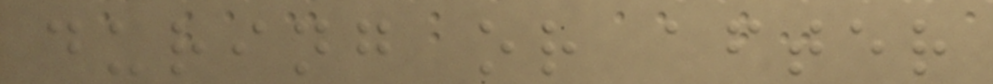during or after
